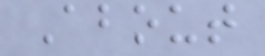About
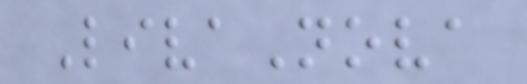LivaNova
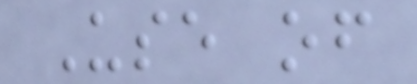Use of
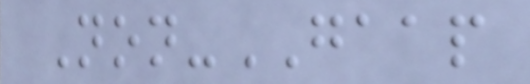Non-GAAP
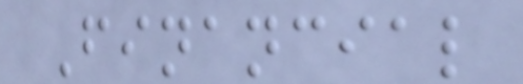Financial
